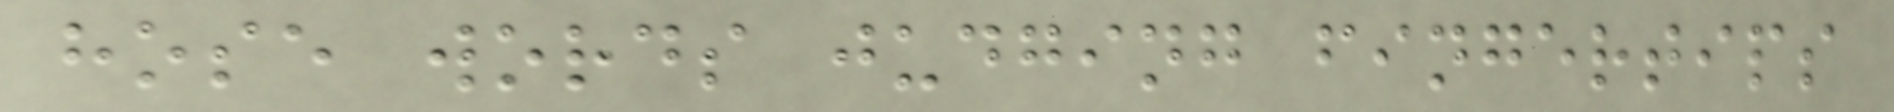hose words judging fingertips
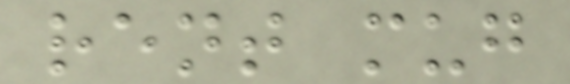rent mug
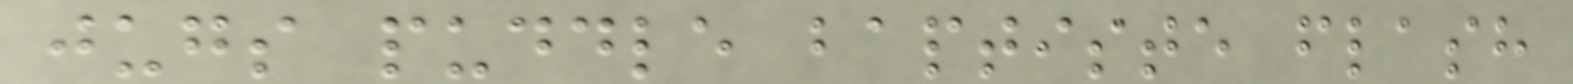jugs puddle baptiste flash
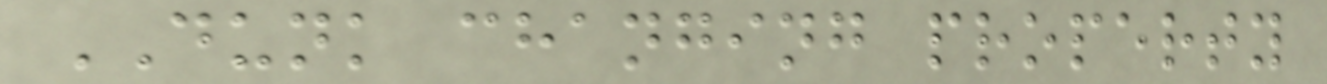DUNK changing property
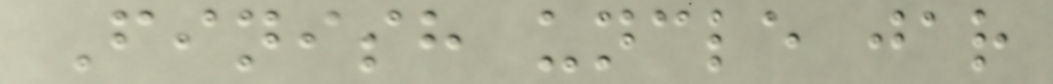Finish uncle jar
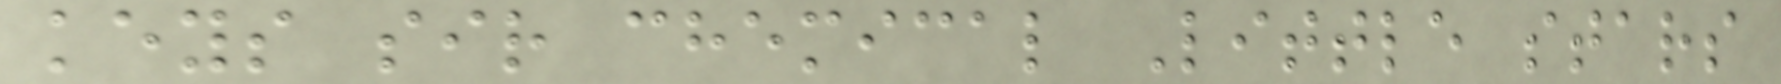keys sir chemical Little stars
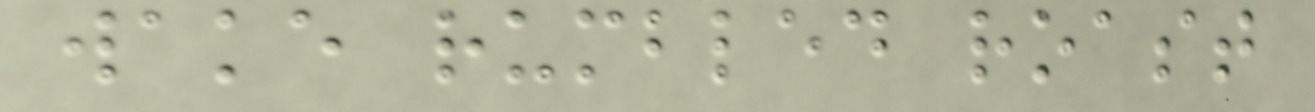wake rumbled roast
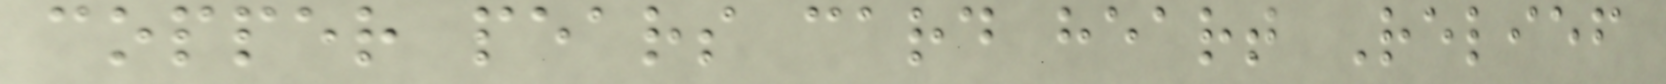copper pears card heart Relief
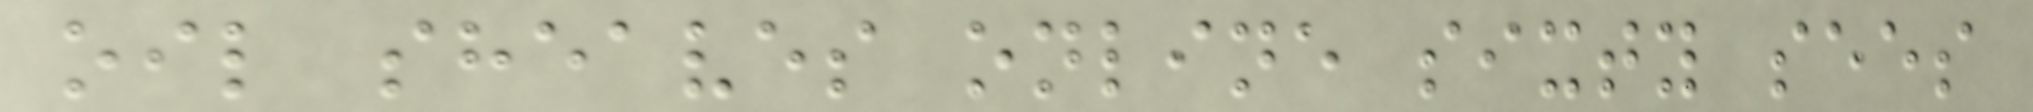oil sheaves online sixty sees
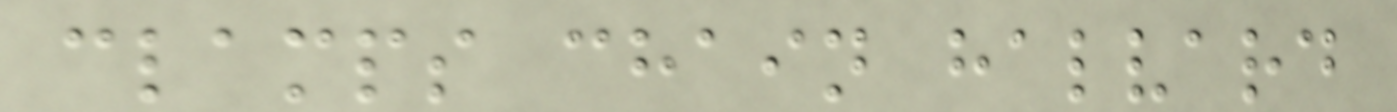clamps chain halvard
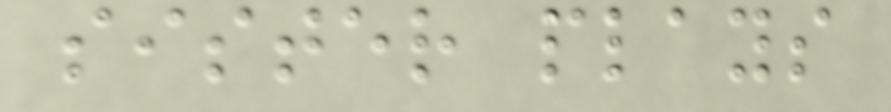sister plays
